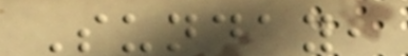Sunday,
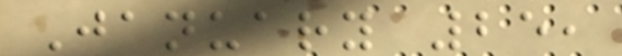January 25,
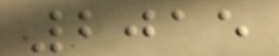2015
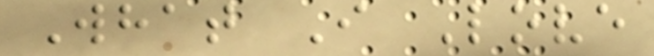What I Love
